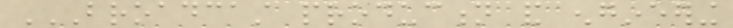BROADCAST PRODUCTION AND ENGINEERING
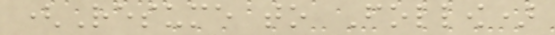(Resume to Follow)
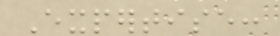Expertise:
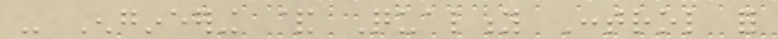- Engineering & Quality Control for
